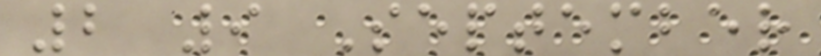2 9 September
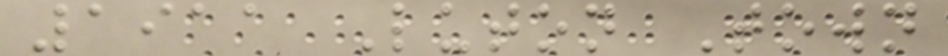1911 Luton Town
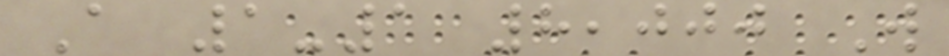A 1-1 8,000 W
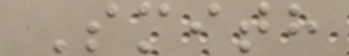Smith
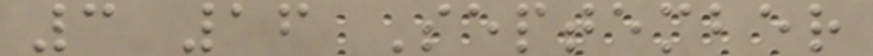3 16 September
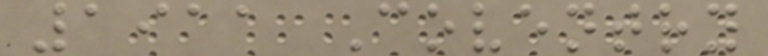1911 Coventry
